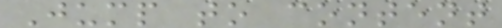Jump to content
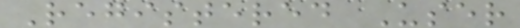Registered User
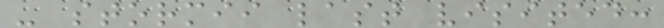- stormii last visited:
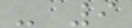- 9
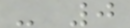- 0
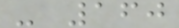- 160
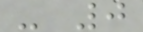- 0
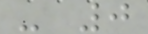- 0
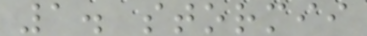1. stormii
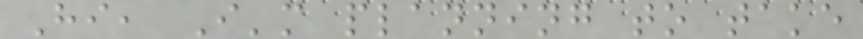Hi, I'm planning to take
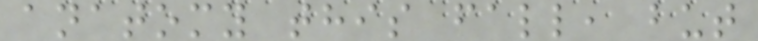anatomy this fall, but
